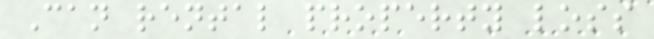Can rental property loss
